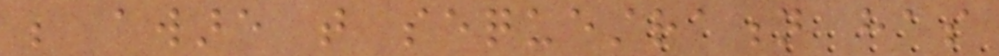be aware that sequestration has
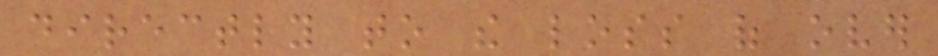directly to the loss of over
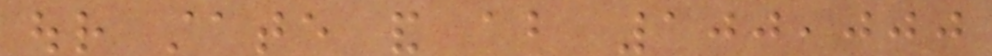our state and about 100,000
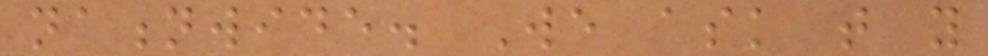nationwide. We ask that you
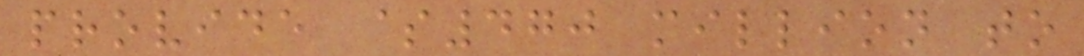provide $470 million to
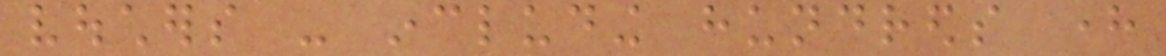vouchers - including hundreds here
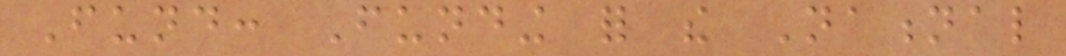Fund: Funding for the National
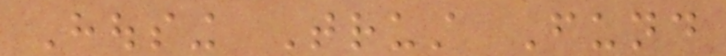Housing Trust Fund
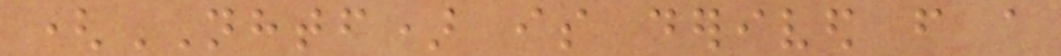(NHTF) is derived from a
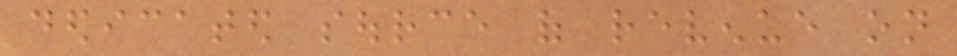dedicated source of revenue on
